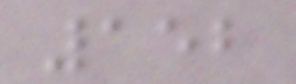152
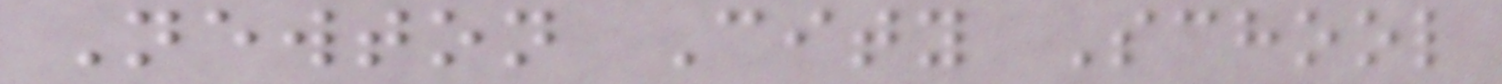Newton City School
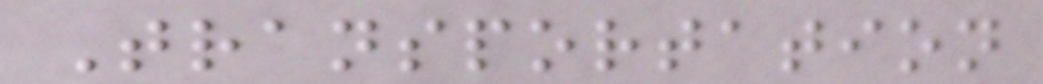Transportation
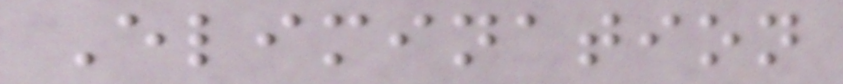Elimination
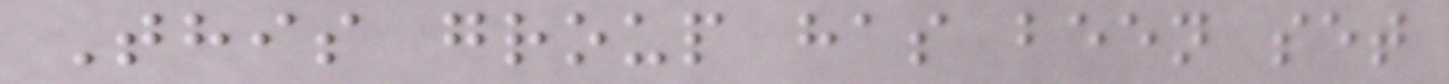This group has been set
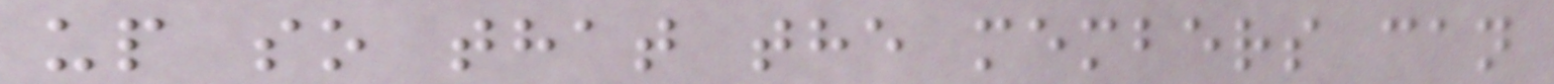up so that the members can
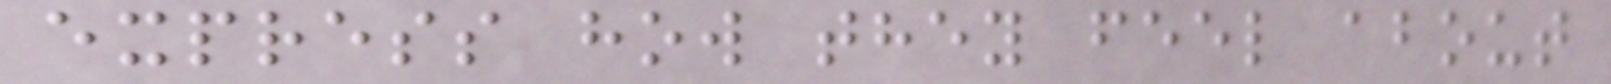express how they feel about
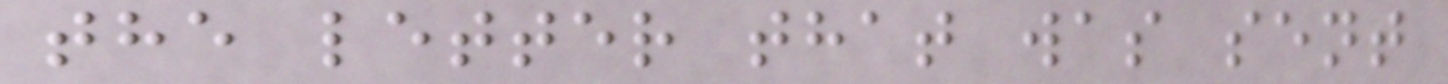the letter that was sent
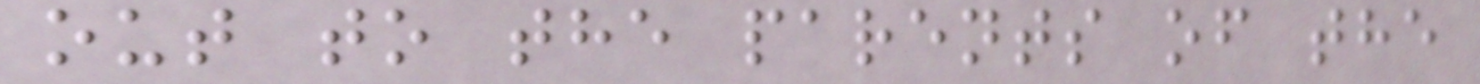out to the parents of the
